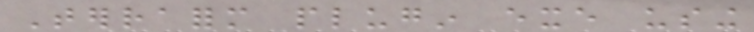Terraform plugin exe using
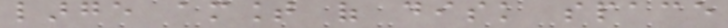large amount of disk space
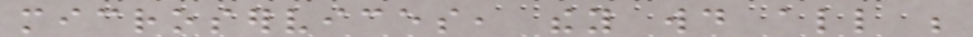microservices, they would all be
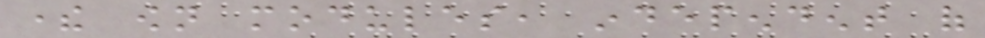there own modules, independent of
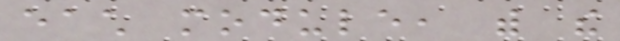each module, with the
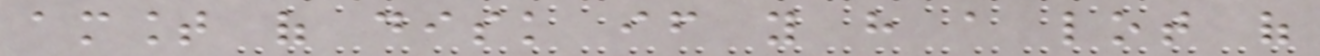amount of disk if you have a lot of
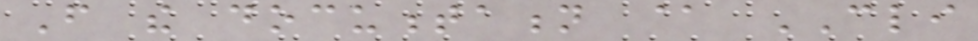From the documentation @ CLI
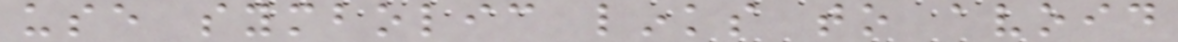use symbolic links to avoid
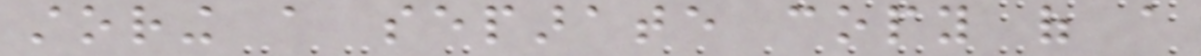storing a separate copy of a
